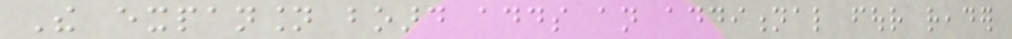The expansion board adds an additional four reader
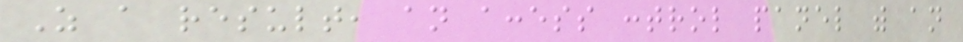As a result, an access control panel with an
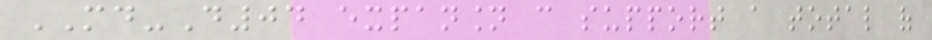MD-D04 expansion can support a total of
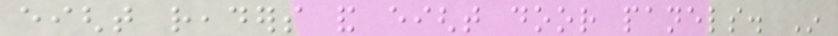eight readers and eight door panels. In
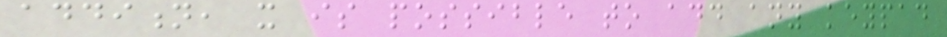addition, it is possible to add any keypad
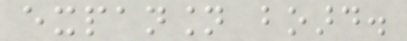expansion board.
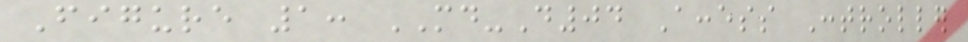Figure 1: MD-D04 Access Controller
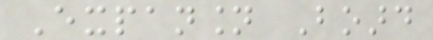Expansion Board
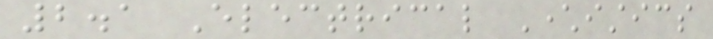2.1 Electrical Characteristics
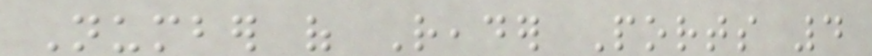Number of Reader Ports 4
